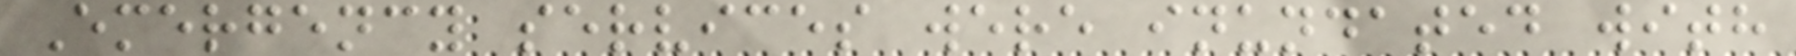Emergency services were inundated with
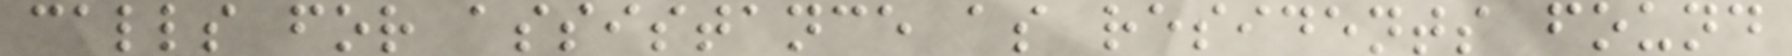calls for assistance as residents found
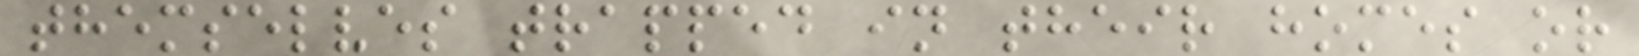themselves trapped in their homes or
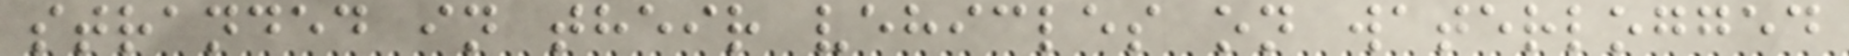stranded in their vehicles on waterlogged
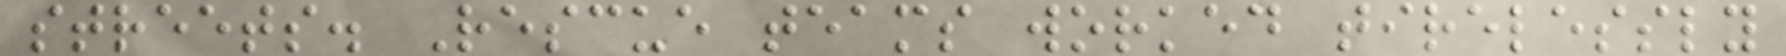streets. Rescue teams worked tirelessly
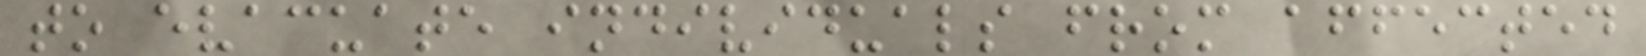to evacuate individuals from affected
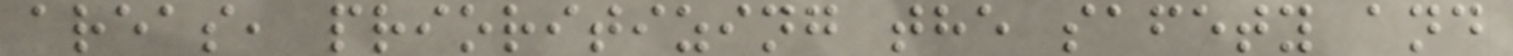areas, prioritizing the safety and
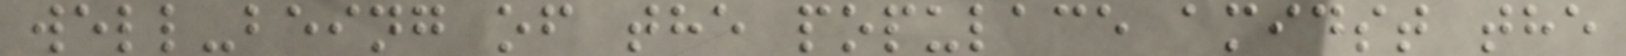well-being of the populace amidst the
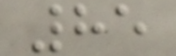85
